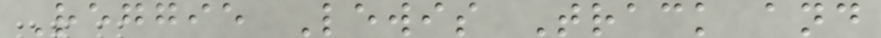Reggie Lewis Track and
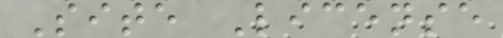Site License
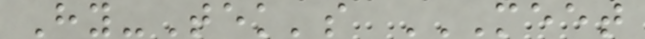Hy-Tek's MEET
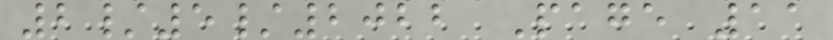2/5/2022 Page 11
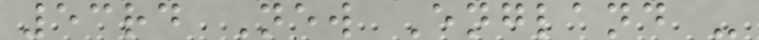53rd New England -
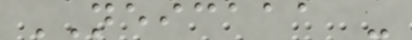NEICAAA -
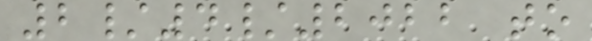2/4/2022 to
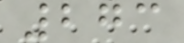273
